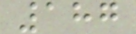187
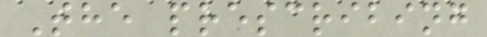The prescribing
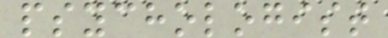psychologist
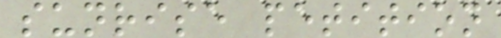sunrise petition
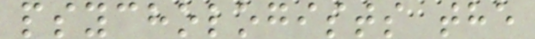psychologists the
